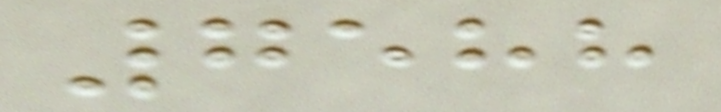7588
